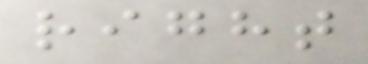right
